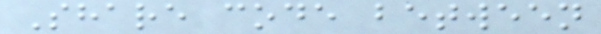Share code between
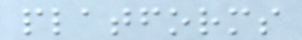platforms
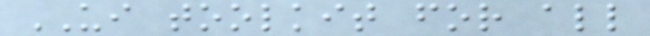UI toolkit for all
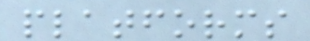platforms
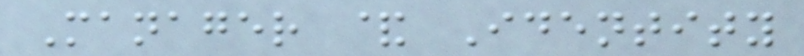Manager & Identity
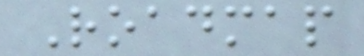Roadmap
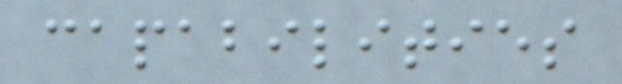capabilities
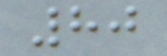80
